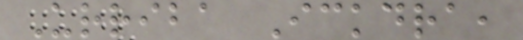Urriba Ickdra,
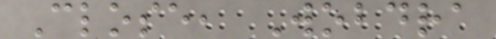Close, Wobdra
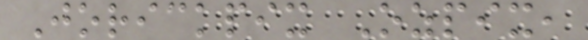Jorickpix Ozpix,
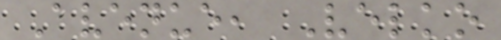Avenue, Velko
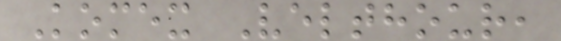Komex Velthour,
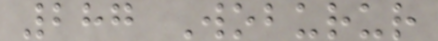287 Woburur
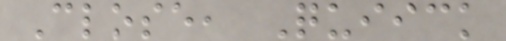Close, Quiick
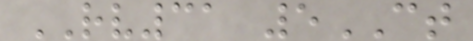RV31 5CT
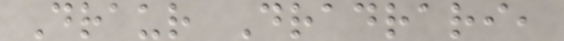Draur Dradrari,
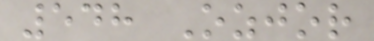548 Ozjor
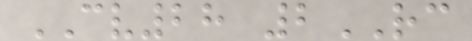CV28 2RC
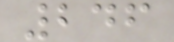246
